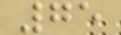75
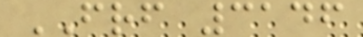FRF 3146
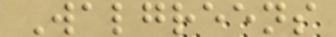Walgreens
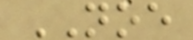NOE
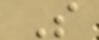S
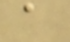a
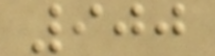900
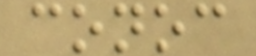conoc
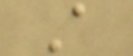A
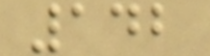142
